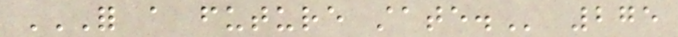FOR A FUTURE STATE. 275
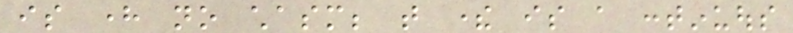is here no chasm; that there is a continuous
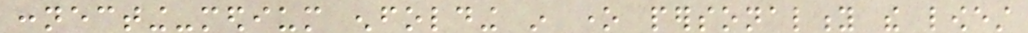connecting-medium enfolding in one personality the lowest
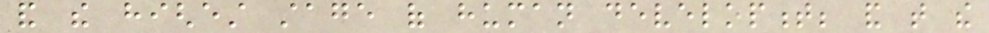and the highest stage of human development; and that the
